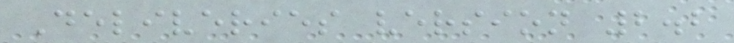Deliveries version 2.2
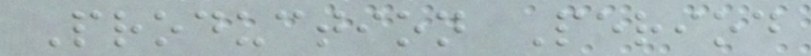Production Period
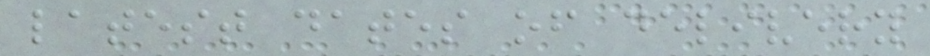latest dates of delivery
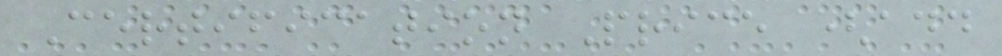Certification Price (add
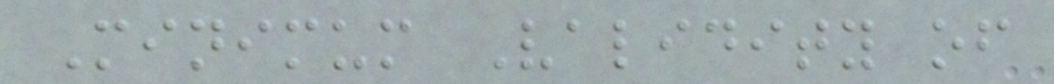Minimum Validity of
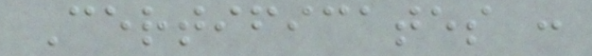Certificates :
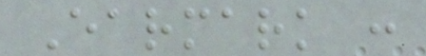Earmark :
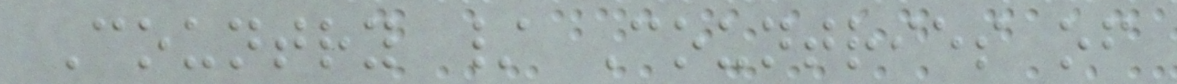Country / Countries of
